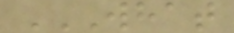WHAT
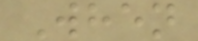When
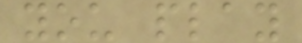you play
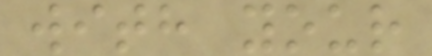with your
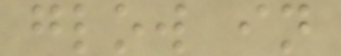glow in
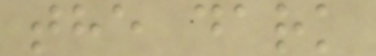the dark
